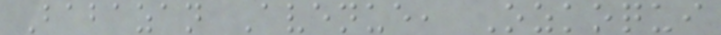Babazan Avenue, Ozkoqui
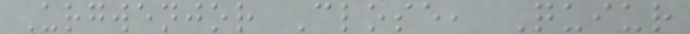Urgwenjor Close, Quiur
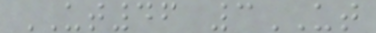UT46 3UT
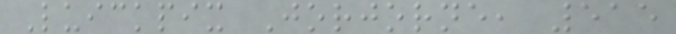Luickpix Jorjorne, 515
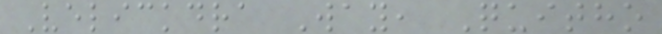Velickdra Way, Quitho
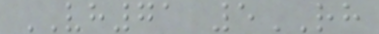VH71 5RH
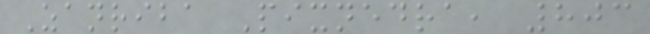Zanriba Pixnedra, 803
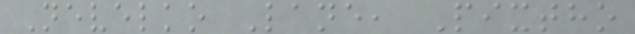Nevelko Lane, Pixtho
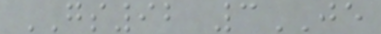GS92 3JE
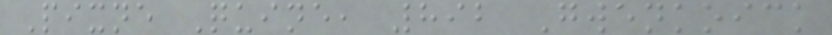Pixne Quine, 892 Gwenkoick
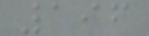196
